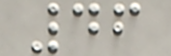46
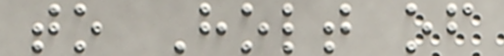to Holt of
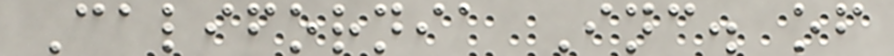California Inc. of
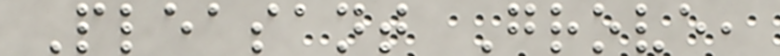Pleasant Grove,
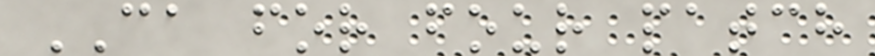CA for four patch
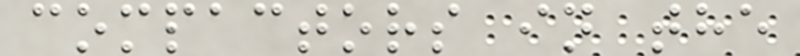compactors in the
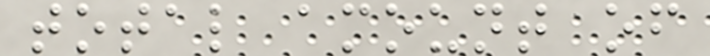total amount of
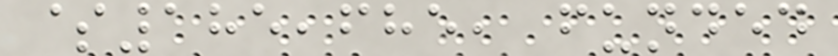$185,685, funded
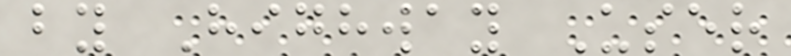by Highway User
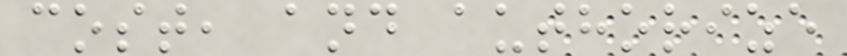cost, and authorize
